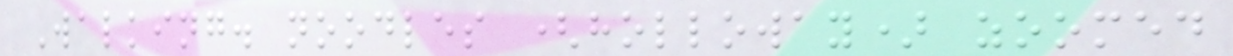Walking. noodles (holloway) zoomed
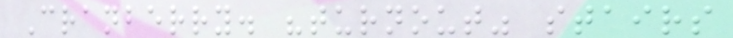Cranberry. "turnout" stairs
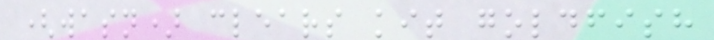(wasn) clears kit goldfish
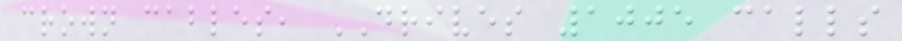crown cables, DRIVES 1005 calls
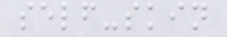self-skin
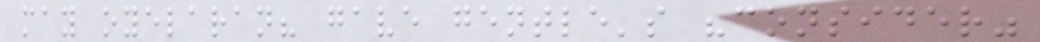may oyelaran? gave gentle's "consider"
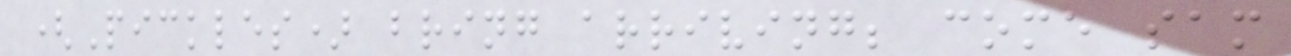(Pickles) bring arriving; come sam
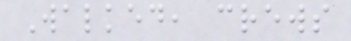Walked, crews
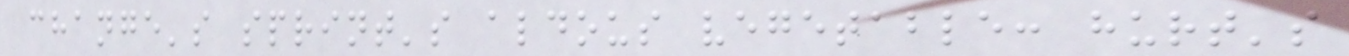change's sprint's aldous vegetable: hurt's
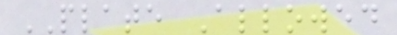PLATE Allowed
